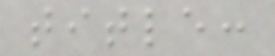title:
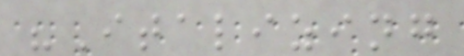"Italizing
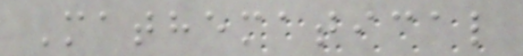Mathematical
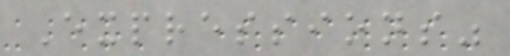Expressions"
